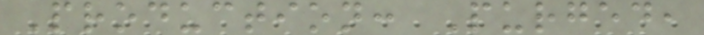Production: Purged,
